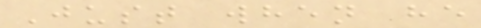Just when he
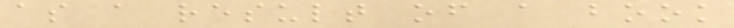as a result of a book
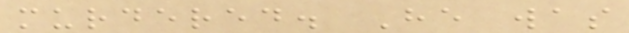murdered. He was
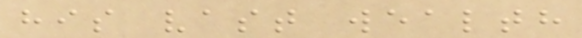his vast wealth
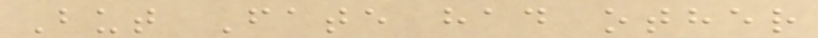But Fate had other
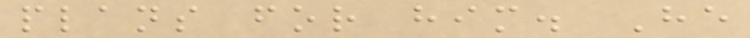plans for him. He
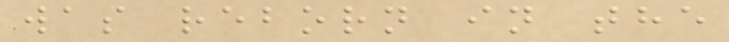was reborn in the
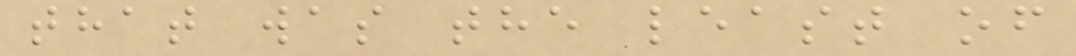that was the least of
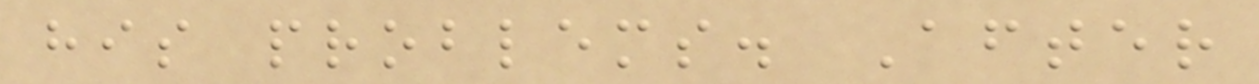his problems. After
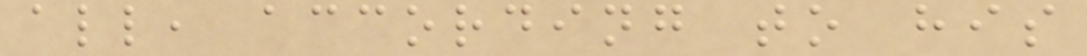all, according to his
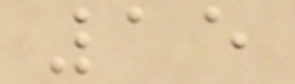15
